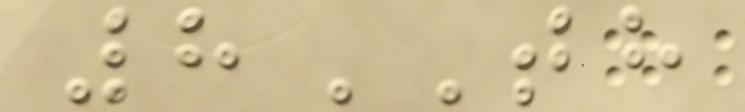8TH
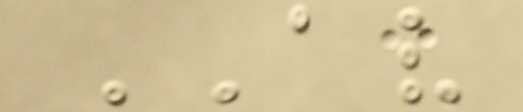AV
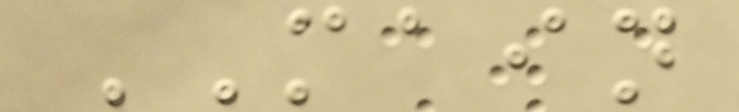MAIN
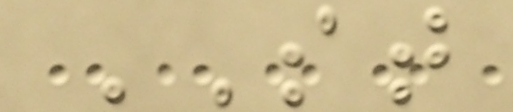ST
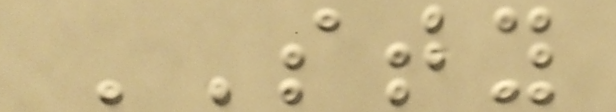STY
